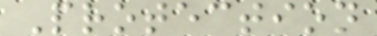Protection
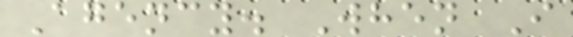Agency. When I
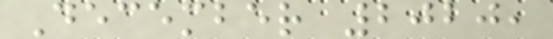December 2020,
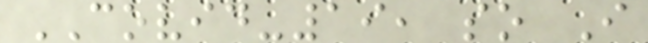COVID-19, so I
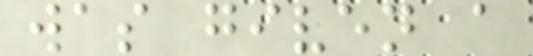was given a
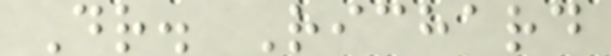Dr. Richard
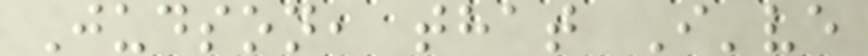Judson, that I've
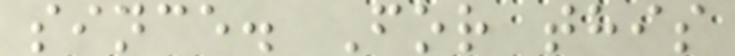since. For this
